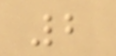2
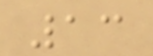13
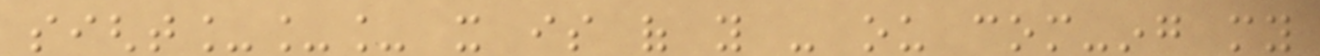sight___ it is of you - ou com-ing my
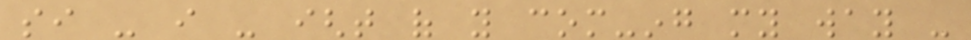si - i - ight of you com-ing my way -
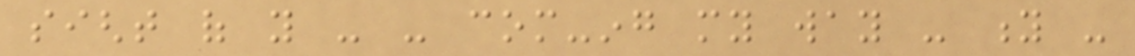sight of you - - com-ing my way - y -
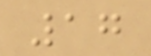17
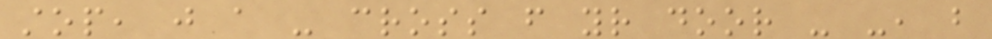stop, just a - cross from your door - -, but
